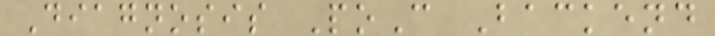Diagnosis PoC Backend
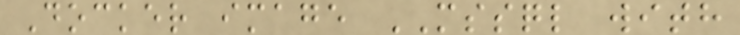Docker image MSSQL with
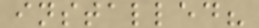installed?
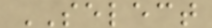SELECT
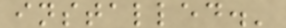installed.'
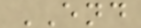END
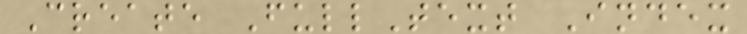Create FullText Index
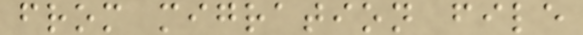from migration file
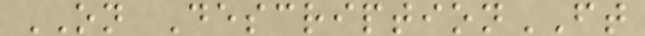ON DescriptionFT
